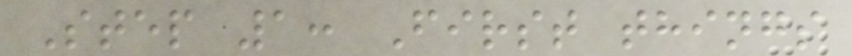Step 1: First things
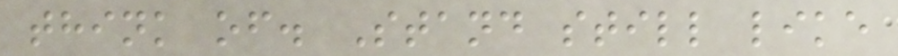think of. Stand still like
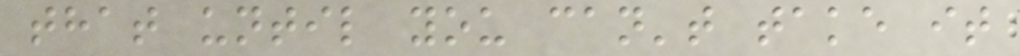that until you can't take it
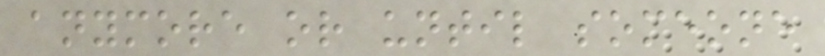anymore or until someone
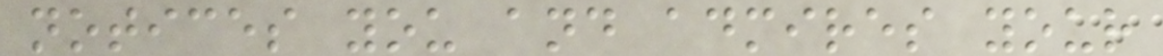notices you and admires your
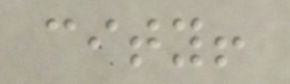city!
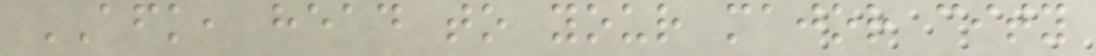AFK, head to your major city
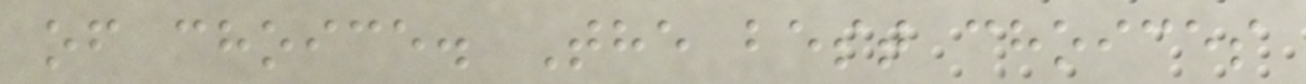of choice. The best choices
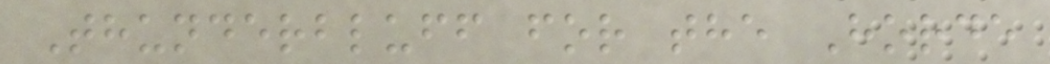Thunderbluff for the Horde
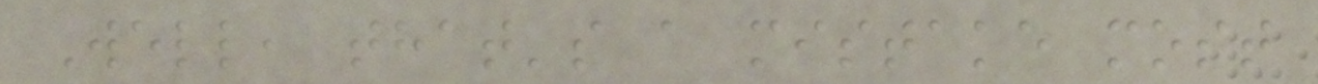Well, that's a mistake most
